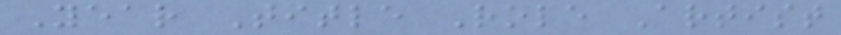Year Title Role Artist
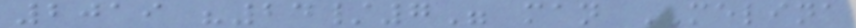2019 "24/7" man MELINA
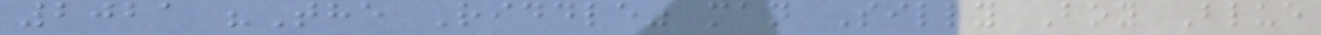2021 "The Riddle" man Silly Boy Blue
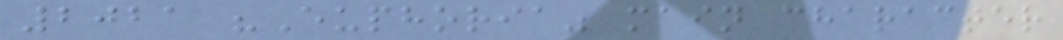2021 "Euphoria" main character
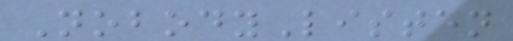NobodyListen
